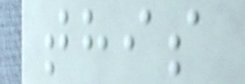this
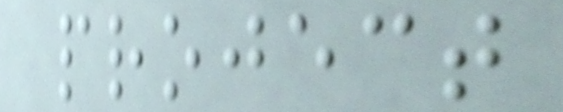project
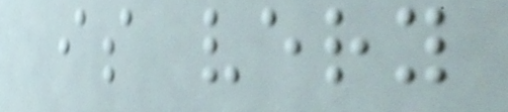is very
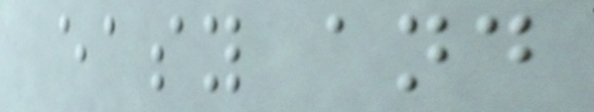easy and
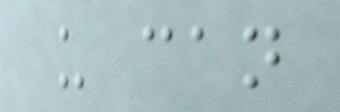u can
